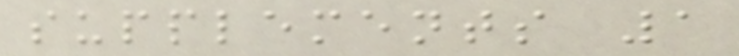supplements 1
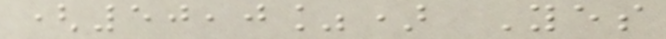(50,0%) Yes
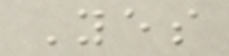Yes
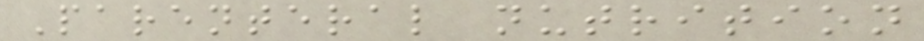Parenteral nutrition
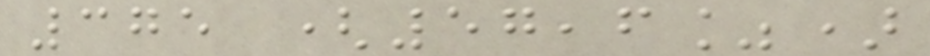375 (57,6%)
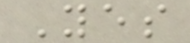Yes
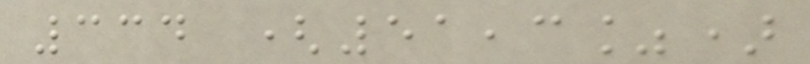334 (51,3%)
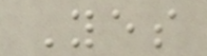Yes
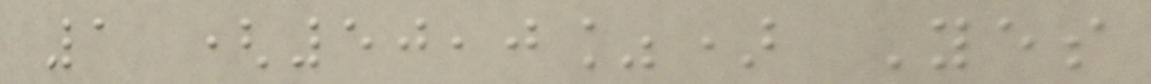1 (50,0%) Yes
